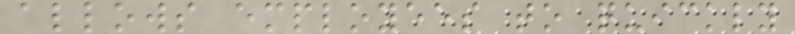allows employees to quickly
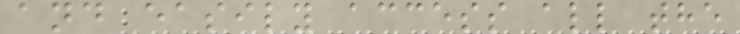and easily access all the
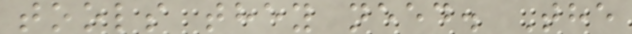tools they need. The
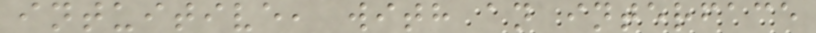intuitive, with an interface
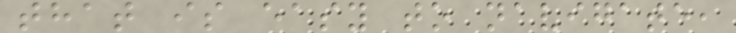that is easy to navigate,
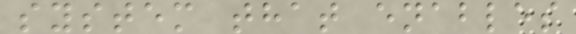system that enables
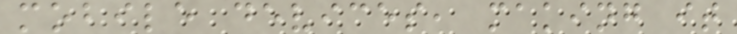mobile devices, making it
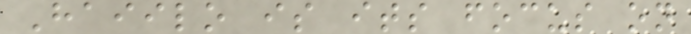Haiilo is its focus on
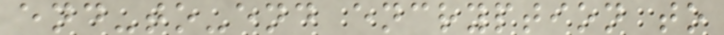end-to-end encryption to
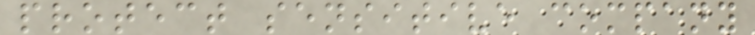protect sensitive company
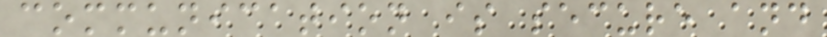communication is secure and
